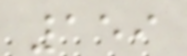159
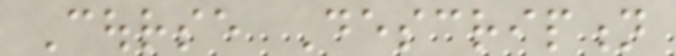Course Description
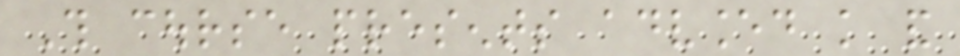This course presents advanced knowledge and
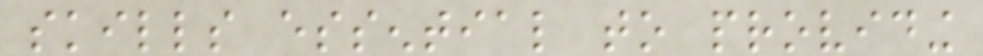skills essential to providing
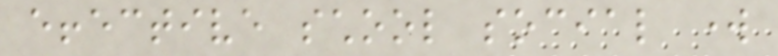effective school social work
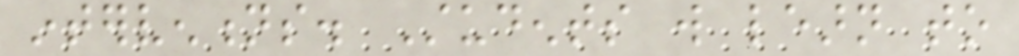interventions. Students will learn to
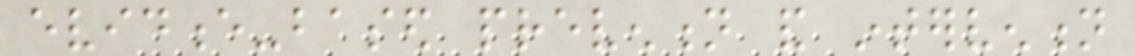evidence-based prevention and intervention
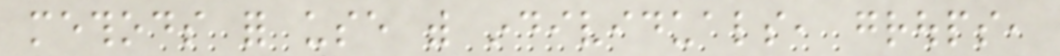methods for use with individuals, groups,
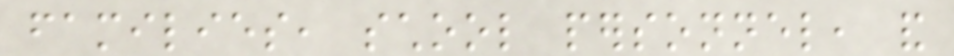families, school personnel, and
